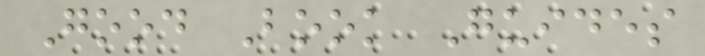Good Book Guides
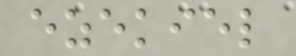ezekiel
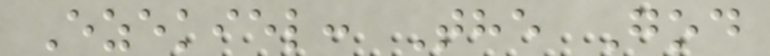Ezekiel: The God
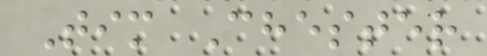Tim Chester
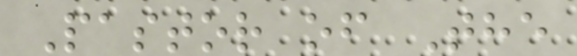Pastor of The
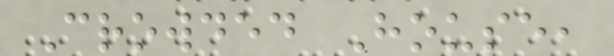Crowded House,
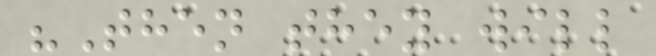"Then they will
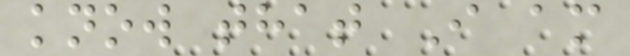know that I am
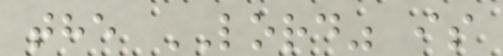the LORD" is
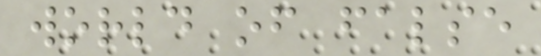world of false
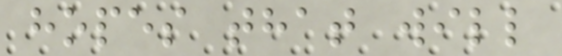hopes that will
